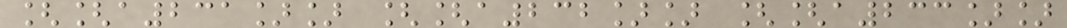[[a231]] [[a232]] [[a233]]
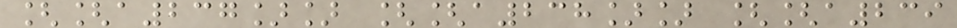[[a237]] [[a238]] [[a239
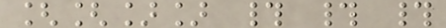[[]] # # #
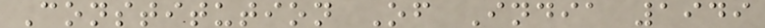Constitution Of India 1949
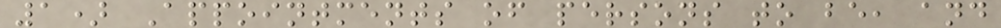1) Appointments of persons to be, and
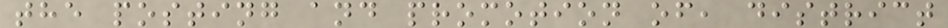the posting and promotion of, district
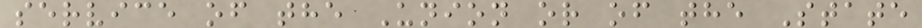service of the Union or of the State
